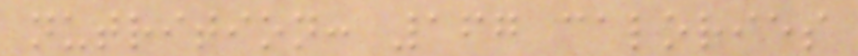nutrition: 167 calories
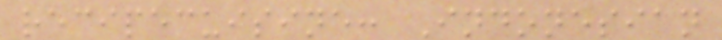recipecuisine: Indonesian
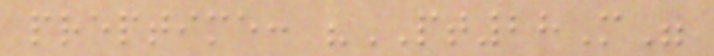preptime: "PT28M"
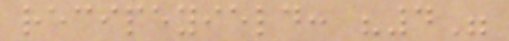recipeyield: "4"
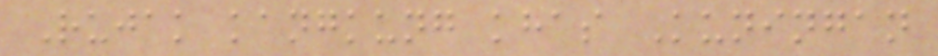Rujak kangkung khas Kuningan
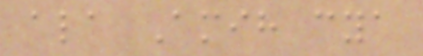ala Amih cya
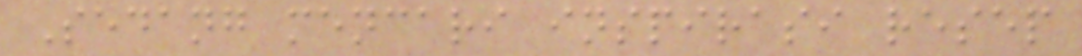Sedang mencari inspirasi resep
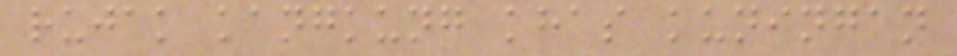rujak kangkung khas kuningan
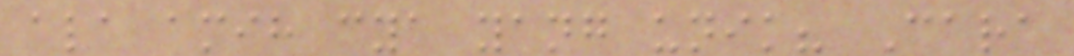ala amih cya yang unik? Cara
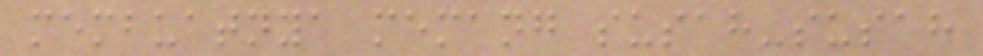membuatnya memang susah-susah
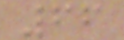66
